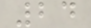24
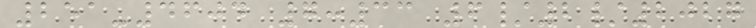251-4604 7:33 6/2/2027
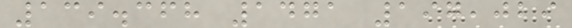139.368 1471 197,029
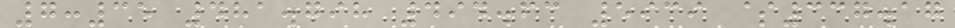7:35 481.798 494.63 5939 $337.17
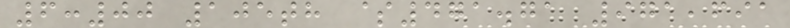6:00 105th $471.71 971,691
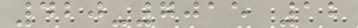420-7015 12
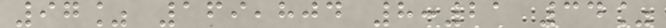97% 169,804 8:21 34%
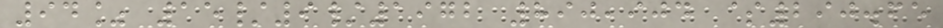94% 15/9/1972 890,904 $290.65
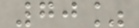70%
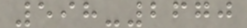598-2670
